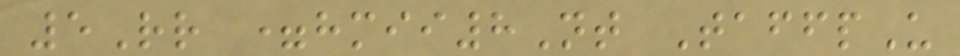5Rr =hmii8Nt TaffpU
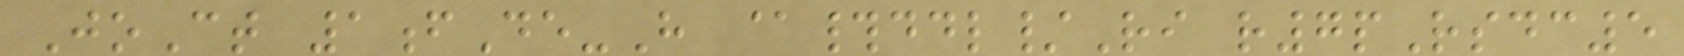JoCt 1fDe-H @#ddl/Ri r7pRsdc5
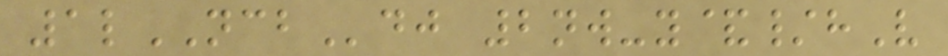1lNCBdj 2nw-y&/hV
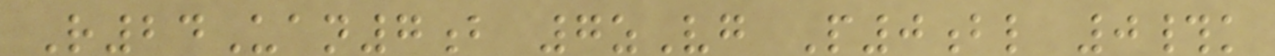R24Uan7b 7zVg P0bl 0#k
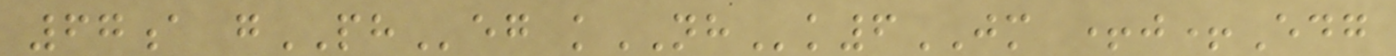67a gPHeg kNHk6JM +j+Edg
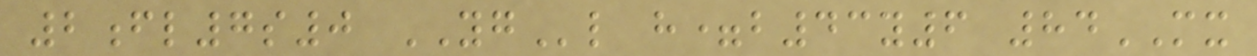2fl7s0 YGl h=b43y6 84MX
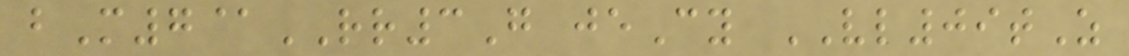bM7@RR3G jeCy VL09tZ
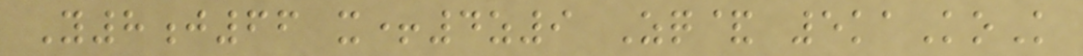Y8j66 x+4z9 Zq& 5kaKoK
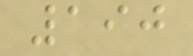190
